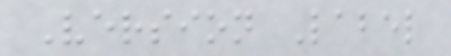Version Label
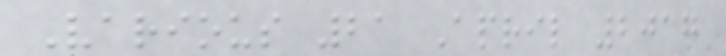Various 21 April 2017
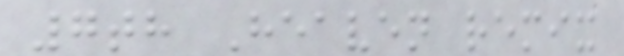7th Heaven remix
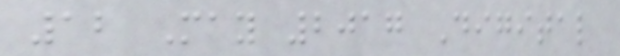12 May 2017 Digital
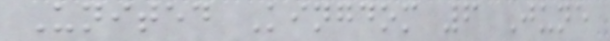United Kingdom 6 June
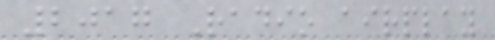2017 Radio airplay
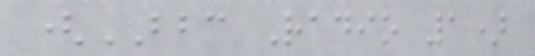(BBC Radio 1)
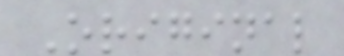Original
